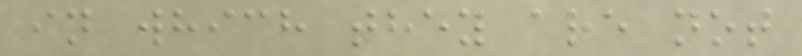in which they are not
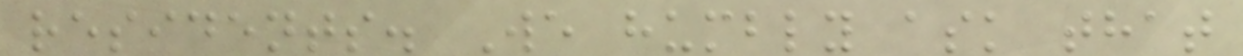residents. We humbly ask that
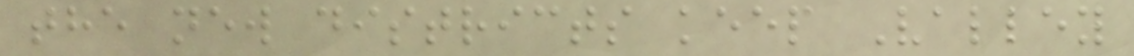the new districts keep Valley
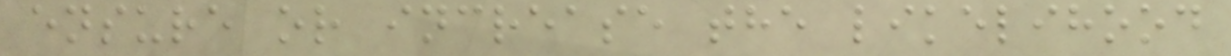ensure or increase the likelihood
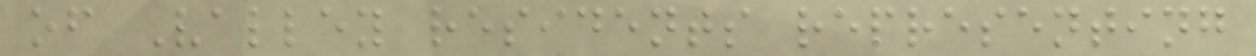of Valley residents representing
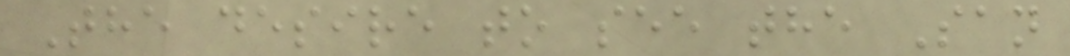The desire to see the San
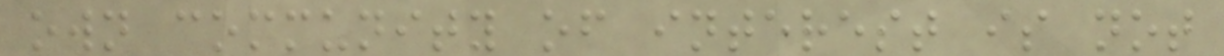own community of interest is not
